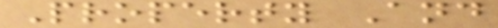Property And
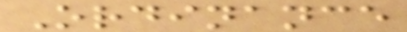Ordinance
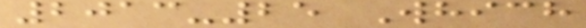2013-25 Which
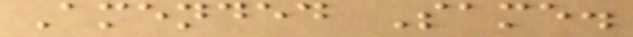Amended Same.
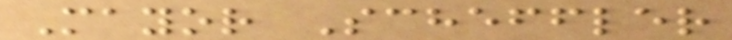Mayor Scheffler
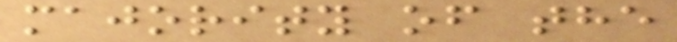majority of the
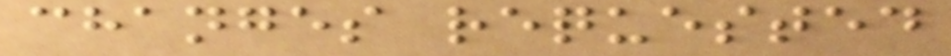changes requested
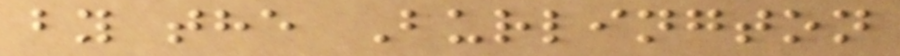by the Burlington
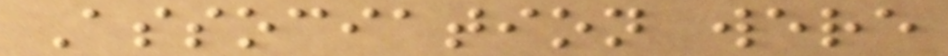Association were
